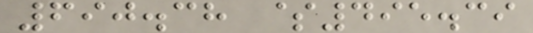690.38 $495.39
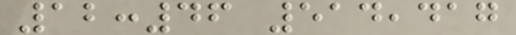12:46 514,417
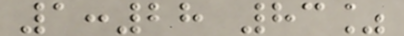1:28 83%
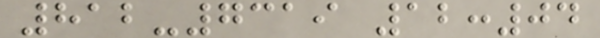812-7319 12:04
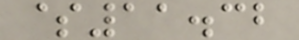$11.32
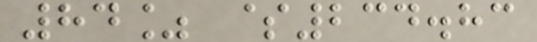84% $234.83
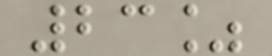23%
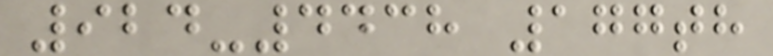924-4438 177th
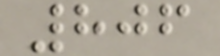806
